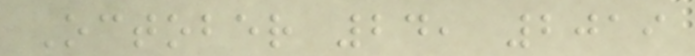October 24, 2019
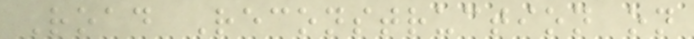Road Reconstruction on
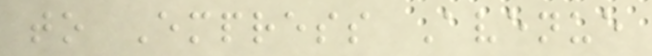to Empress Avenue
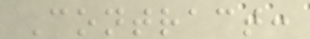Contract:
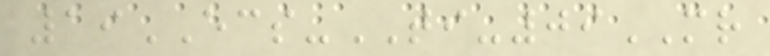19ECS-TI-09MR
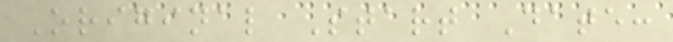Original Start Date:
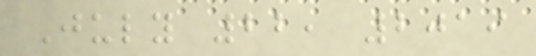July 22, 2019
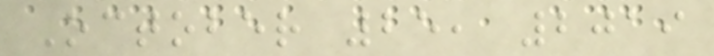October 25, 2019
